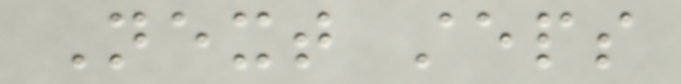Next steps
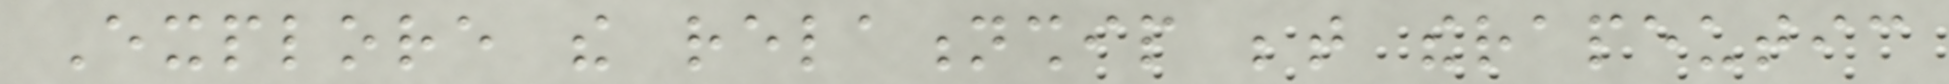Explore the relationship between therapeutic
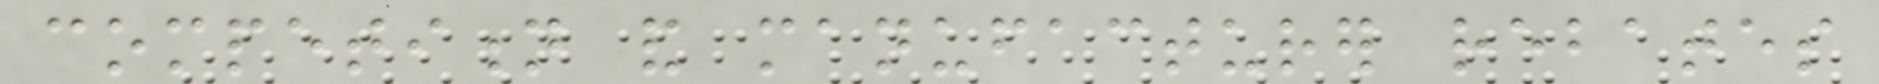competition and manufacturer rebates
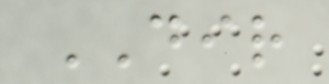DIR
